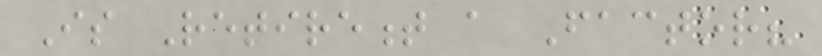Is Retirement a Factor?
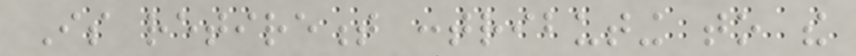Is retirement contributing to the
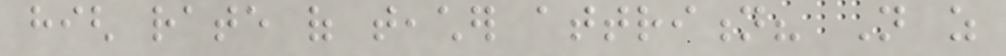high rate of teacher attrition? Not as
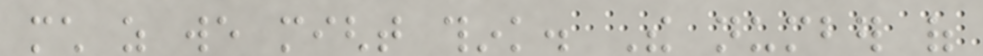much as we might think. The number of
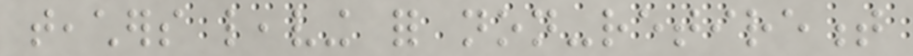teachers leaving for non-retirement
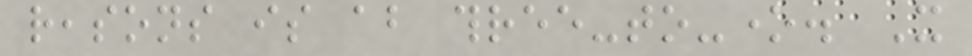reasons is about three-to-one. It
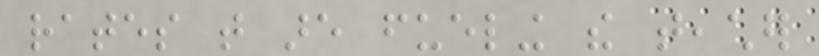rates that are fueling the teacher
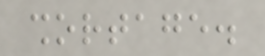shortage.
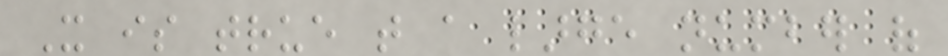It is true that a large number of
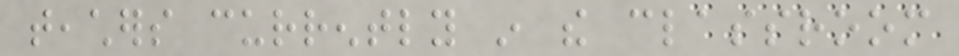teachers currently in the classroom
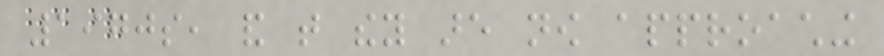1970s, and that they are now approaching
